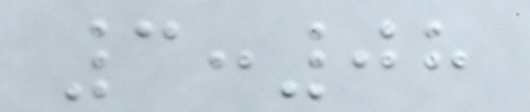3:08
